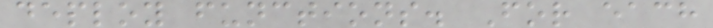deploy functions. For each
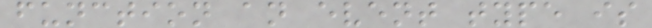function an event type is
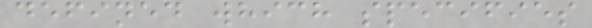defined which specifies
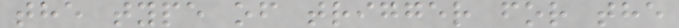the type of trigger for the
